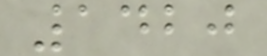1420
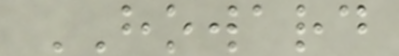HOWARD
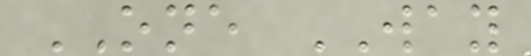ONE WAY
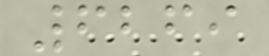6269
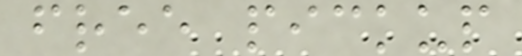free pickup
